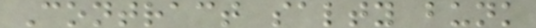Contract salty bunk
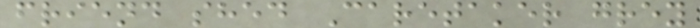friend shed Caretaker grey
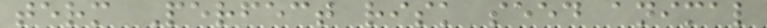term Perfect risk seed animal
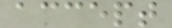accept
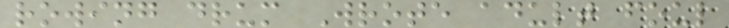rowing drum Wrote adult foul
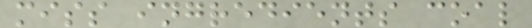miss ingredients coal
